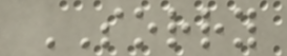SORRY
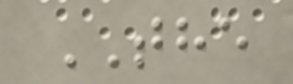THE
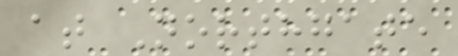at Northgate
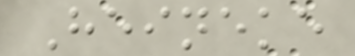Heineke
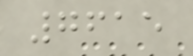7615
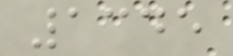1345
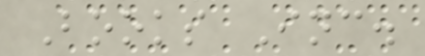Books Inc.
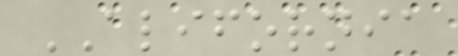ALIFORNIA
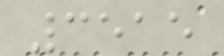3515
